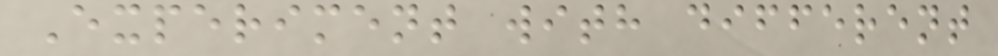Experiment with different
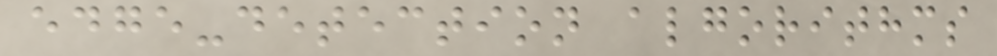edge-detection algorithms
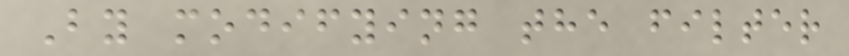By modifying the filter
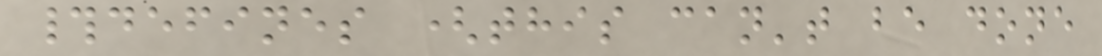#defines (this can't be done
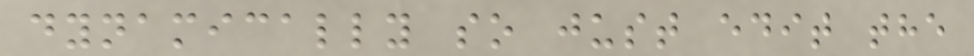dynamically so just edit the
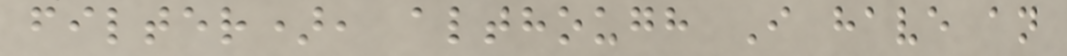filter), although I have an
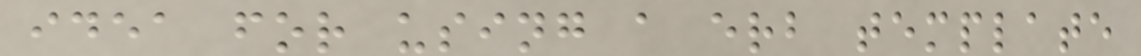idea for using a erb template
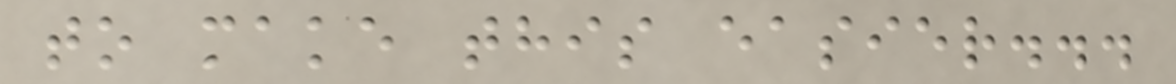to make this easier...
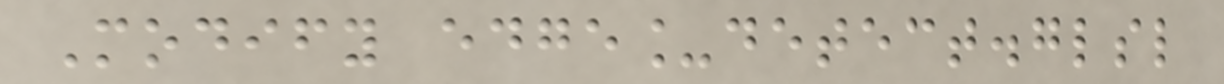Modify edge_detect.glsl
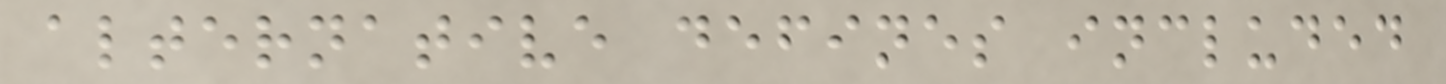alternative defines included
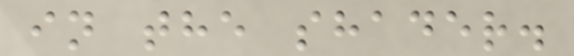in the shader.
